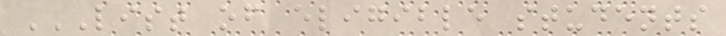LIST OF ELIGIBLE STUDENTS
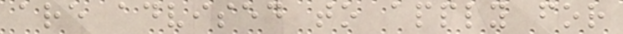are advised to apply for
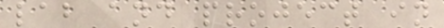lab and project in
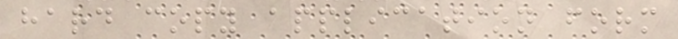hard copy application form
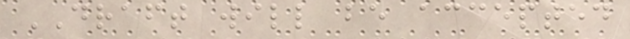DRAFT will be accepted
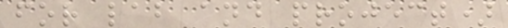for lab and project)
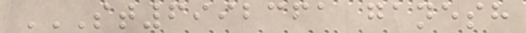ST6992361 GANESH
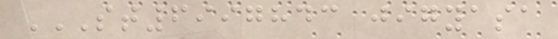ST6997843 JIGYASA
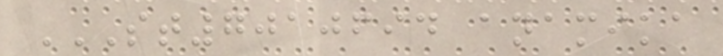ST7010694 ANAMIKA
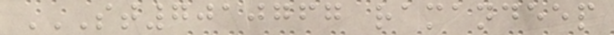ST7010767 RAMANDEEP
